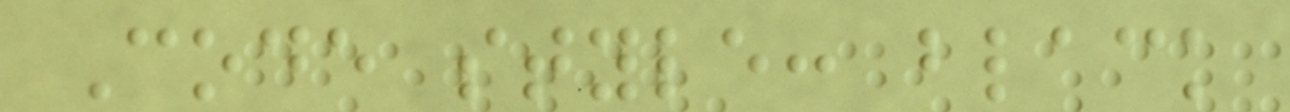Code style: black
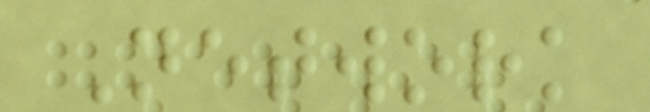Network
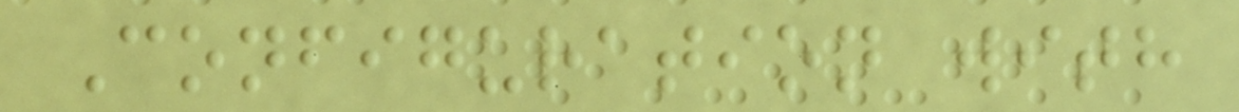Configuration with
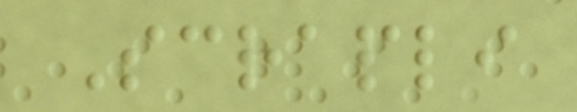Scrapli
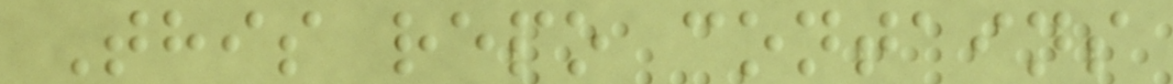This repo contains
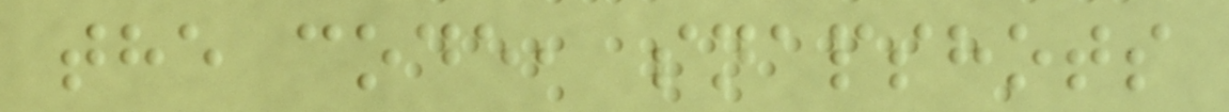the code, snapshots
